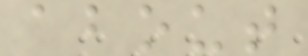about
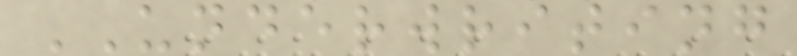UNDERWRITING
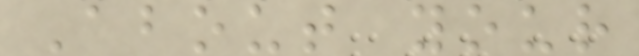About your
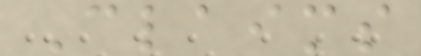Claims
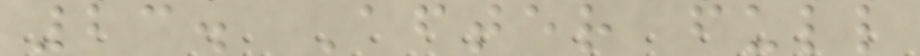23. After full
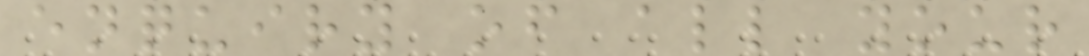enquiry of all your
